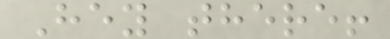Hey there!
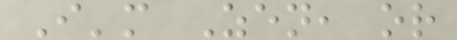I'm Zen, or
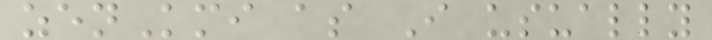zenKmi as I usually
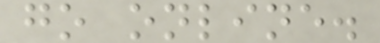go online.
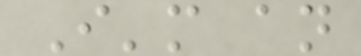I'm an
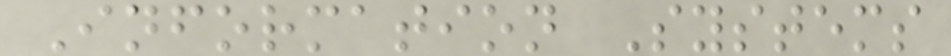Information Systems
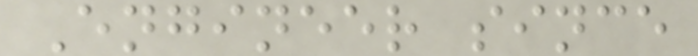Engineer since
